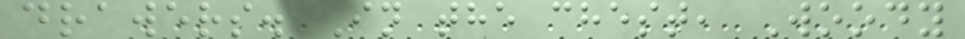drawers. In the chest, Woody
